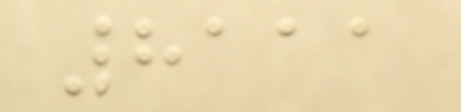8111
